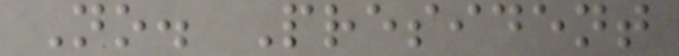No. President
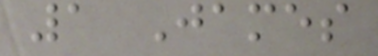1 James
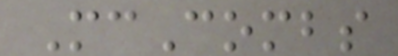McCombs
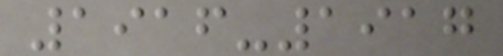1916-1917
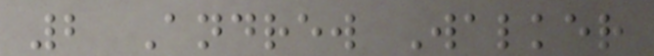2 Andrew Walker
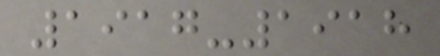1917-1918
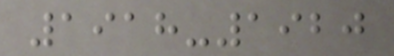1918-1920
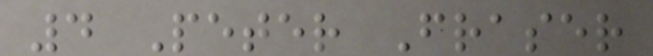4 Peter Fraser
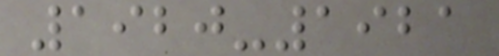1920-1921
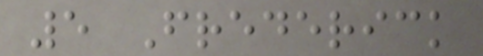5 Frederick
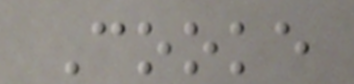Cooke
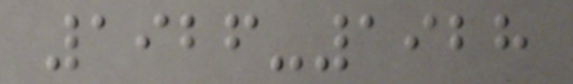1926-1928
